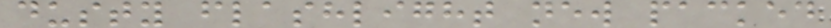dusty flashlight new packed
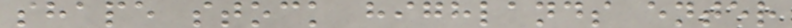shape stock highlands enter
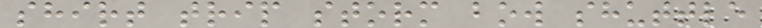shirt trip storm bow shuttle
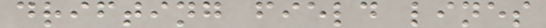drifting field lines
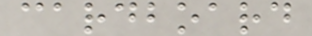cardboard
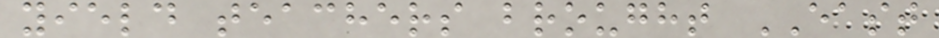yield teachers brought EAST
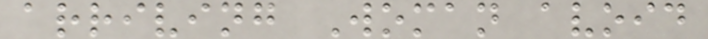arriving Woman avoid
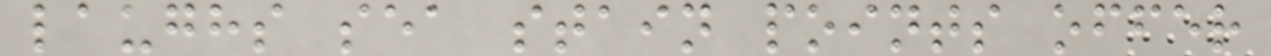laughs sea stain points offer
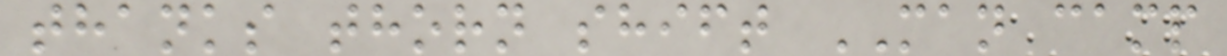thanks thorn shift MAN camp
